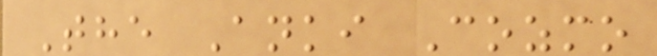The Anki Cozmo
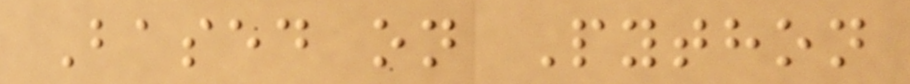Based on Python
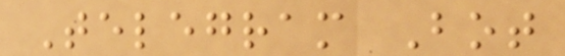Telegram Bot
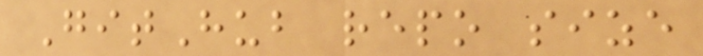GitHub repo size
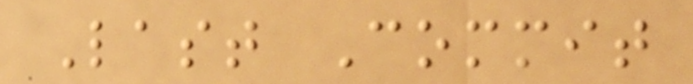Last Commit
